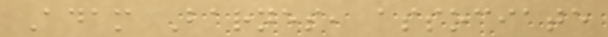Adam Barnes, associate
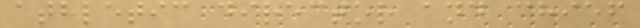athletic director and chief
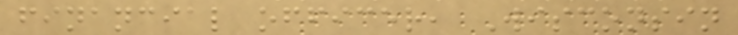financial officer, Wisconsin
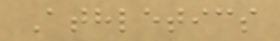Athletics
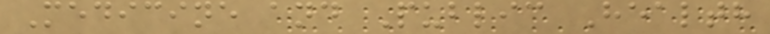Medicine and Public Health
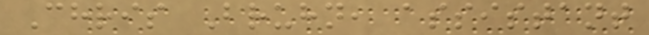Chris Bruhn, assistant
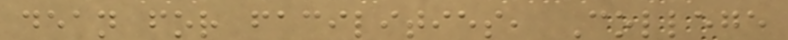dean for facilities, College
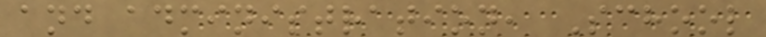and administration, School
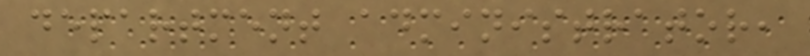department administrator,
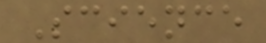Science
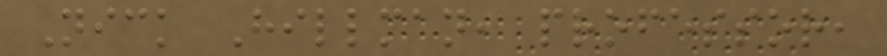Nick Hillman, professor,
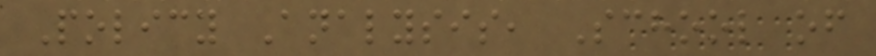Policy Analysis, School of
